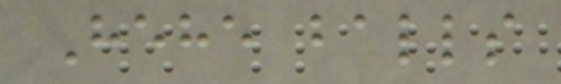Hehe balls
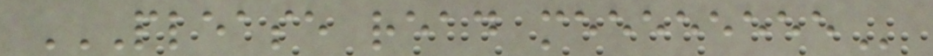PLEASE READ MEEEEEEEE
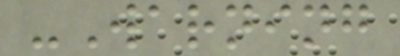-Warning
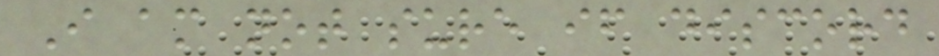I am not sure if discord
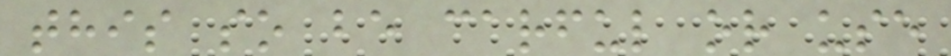this so be carful or use
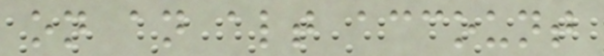on an alt account
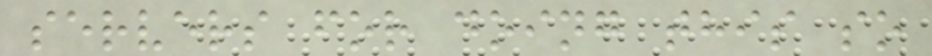servers for doing this so
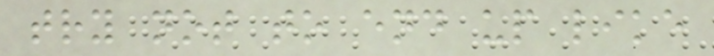try not to end up like
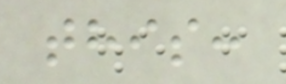this:
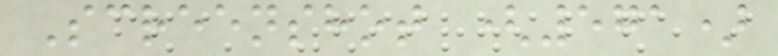Screenshot (571)
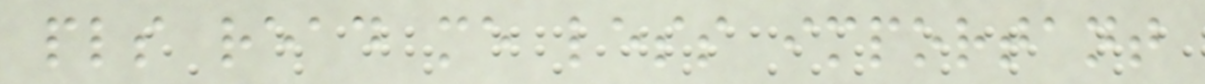pls read me less important
